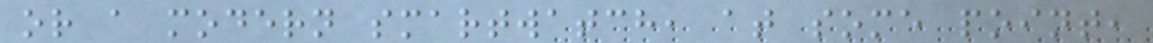or a modern smartwatch, at some point,
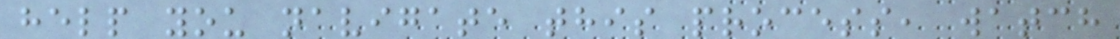help you navigate this process, watch
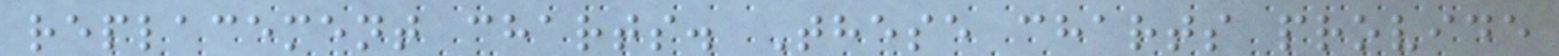replacement charts. These charts provide
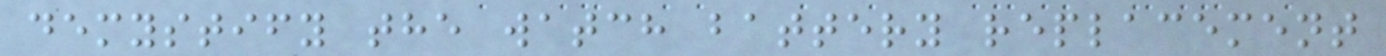demystify the watch battery replacement
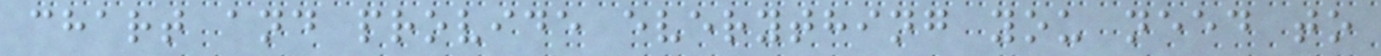chart and provide everything you need to
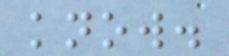know.
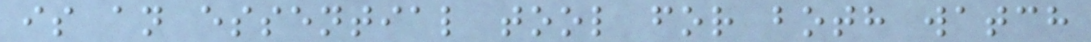is an essential tool for both watch
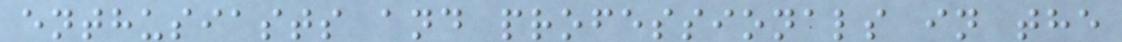enthusiasts and professionals in the
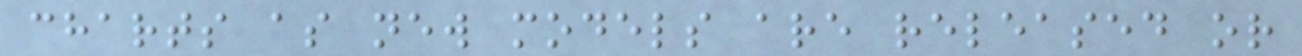charts as new models are released or
